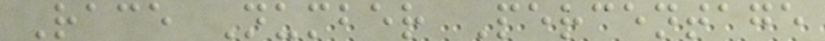Race Number Percentage
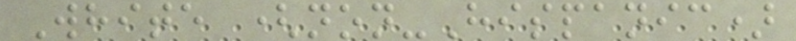White (non-Hispanic)
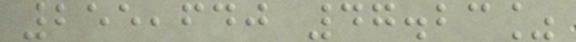255,640 47.23%
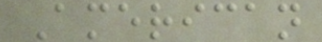American
